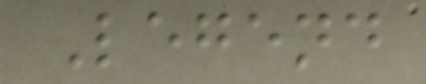Legend
